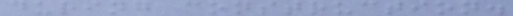during construction.
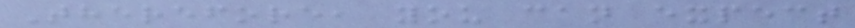Therefore, you can expect
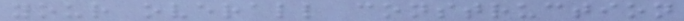your overall construction
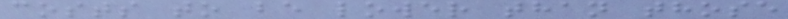costs to be lower than those
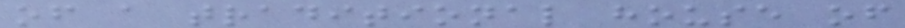of a traditional house of
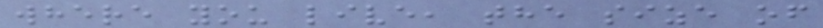where you live, the size of
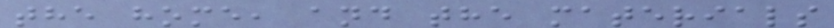the home, and the materials
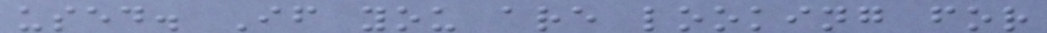used. If you are looking for
